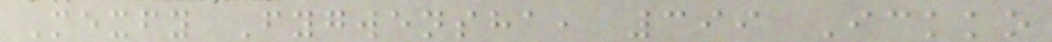Mexfy Fygwensha, 399 Ickko
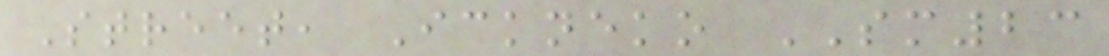Street, Ickneko SM23
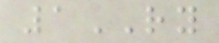1RY
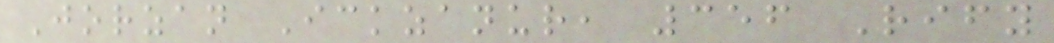Jorzan Ickzanur, 356 Rify
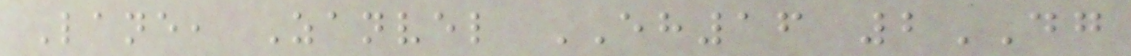Lane, Zanvel EH16 2DG
